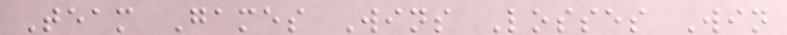Team Games Wins Losses Win
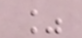%
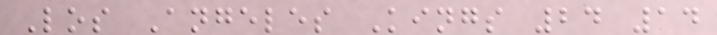Los Angeles Kings 24 14
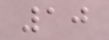10
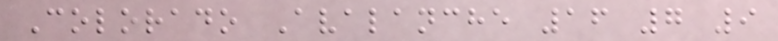Colorado Avalanche 16 7 9
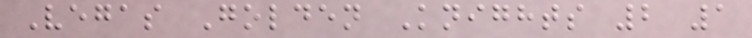Vegas Golden Knights 2 1
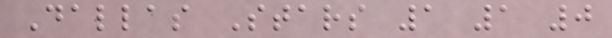Dallas Stars 1 1 0
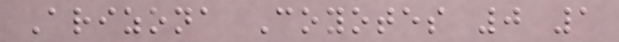Arizona Coyotes 0 1
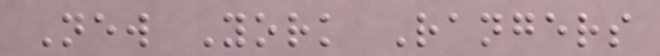New York Rangers
